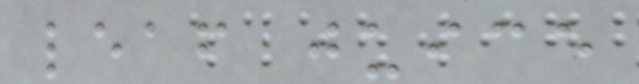leaf juice
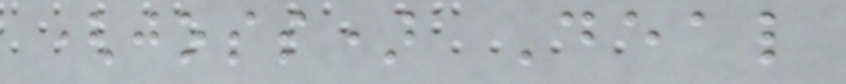(joss) Deal
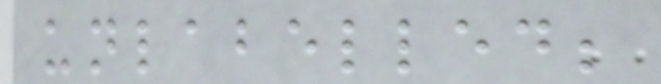unlabelled;
